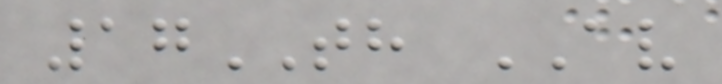17TH AV
